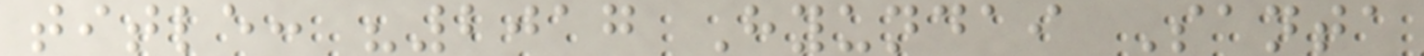title: "2017 Hyundai Santa
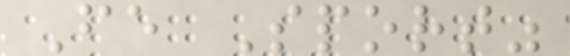Fe Sport"
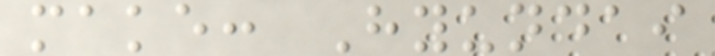make: Hyundai
